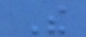The
